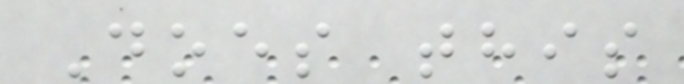Does this
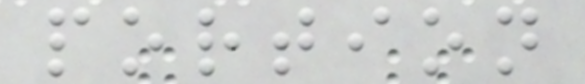portion
